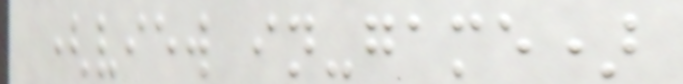(view in-game)
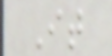It
